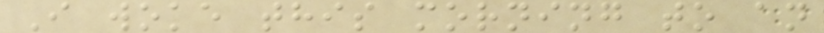I woke this morning to an
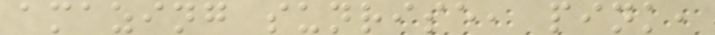amazing sunrise, pink,
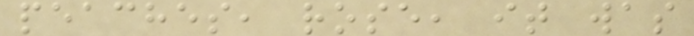peaches, rose, it was
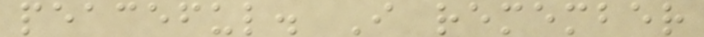peaceful. I remember
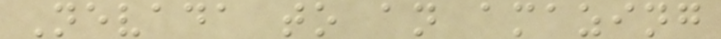Nevada to an amazing
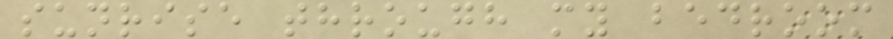sunrise through my bedroom
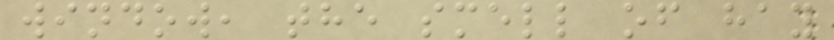window, the smell of hay
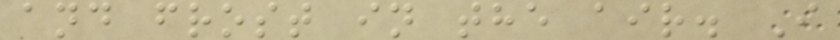and frost in the air. I
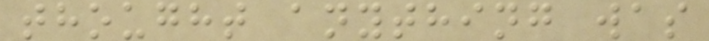thought anything was
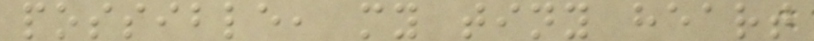possible, my tiny heart
